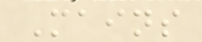Mains
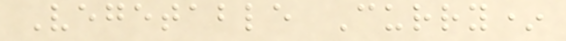Vegetable Curry*
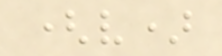(v)
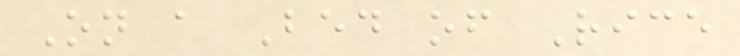On a Bed of Rice
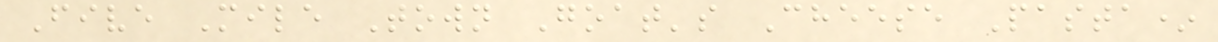Five Mile Town Goat's Cheese Pasta*
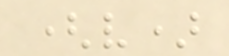(v)
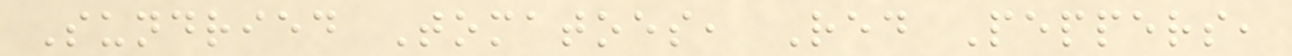Sundried Tomatoes, Red Peppers,
